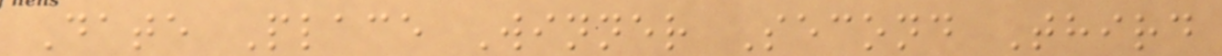Date Place Winner Second Third
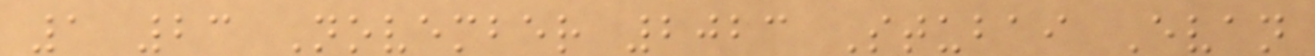1 23 November 2023 Stubai Evan
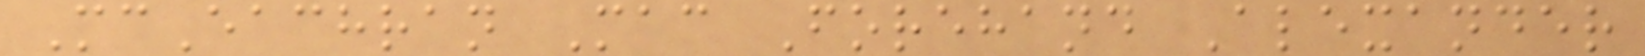McEachran Mac Forehand Alexander
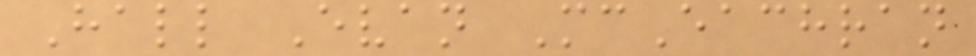Hall Evan McEachran
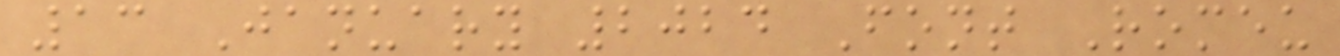13 January 2024 Font Romeu
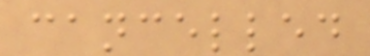cancelled
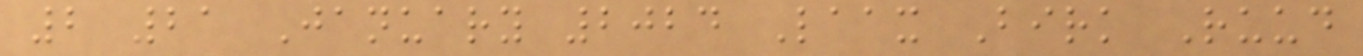2 21 January 2024 Laax Birk Ruud
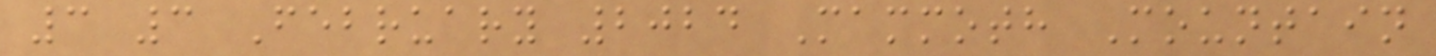3 3 February 2024 Mammoth Mountain
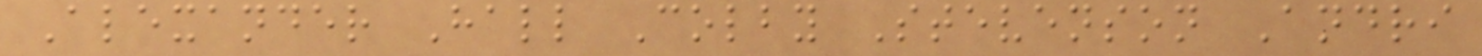Alexander Hall Colby Stevenson Andri
